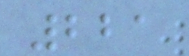221
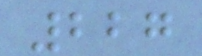227
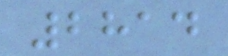2814
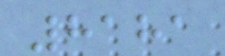8181
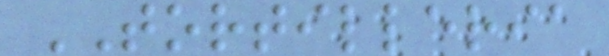TORTILLERIA
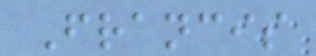Francis
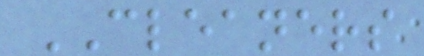CLEANERS
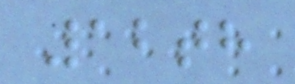12th
